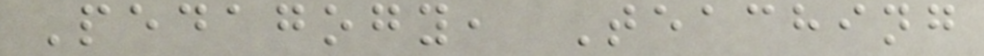Pedagogy, Teaching
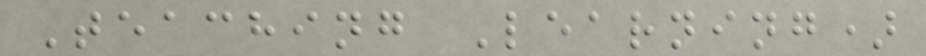Teaching Learning)
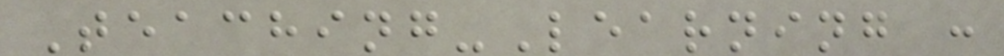Teaching-Learning :
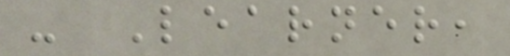- Learner,
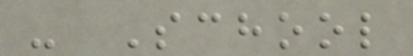- School
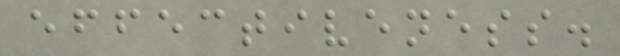effectiveness.
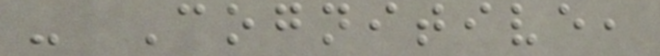- Cognitive,
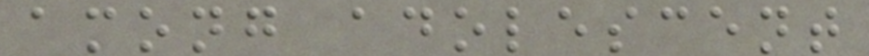among adolescent
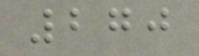270
